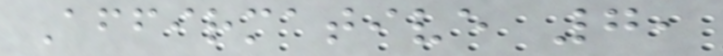Affirmative 7,
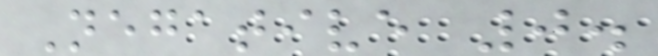Negative 0.
